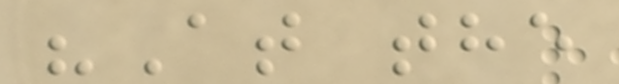"At the
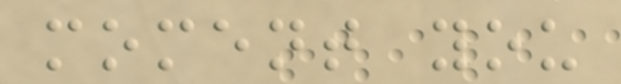moment you
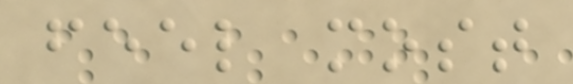feel most
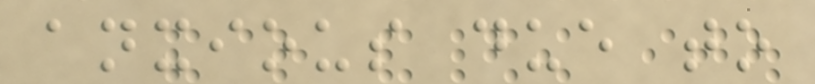anxious due to
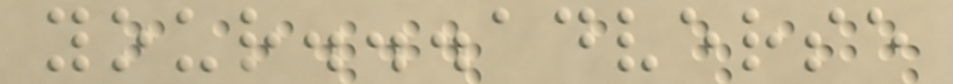your...adverse
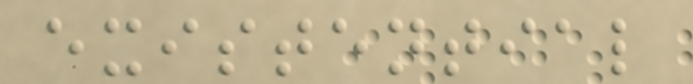existential
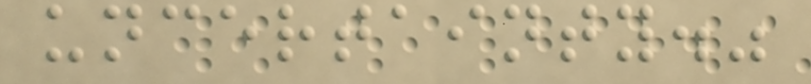uncertainty."
